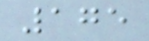175
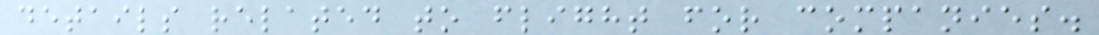details related to flight for companies.
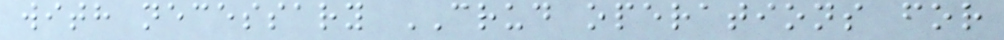with necessary CRUD operations for
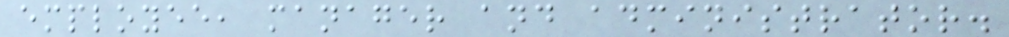employee, manager and administrator.
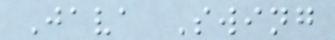Java Swing
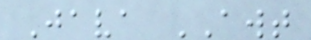Java AWT
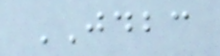JDBC
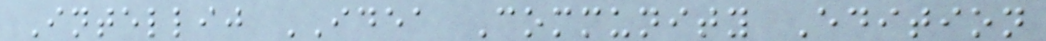Intellij IDEA Community Edition
